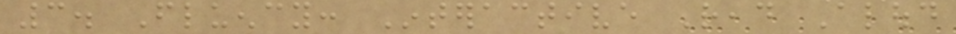3. Fluency: Interactive Read Aloud
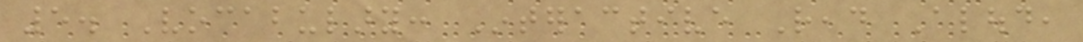5. Vocabulary: Interactive Read Aloud,
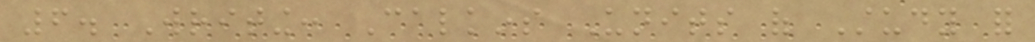6. Writing: Calkins Units of Study for
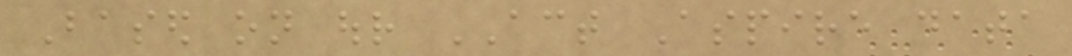Based on our ACT Aspire data
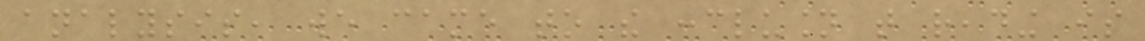analysis, we came to the conclusion that reading is
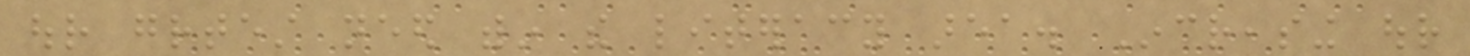our greatest need within the literacy area. Increasing our
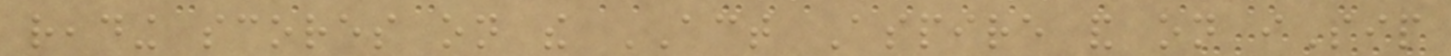reading scores on the ACT Aspire and on iSip
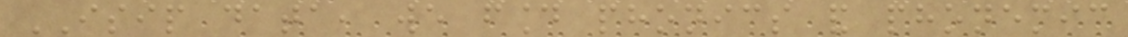ISIP data, we found phonics and phonemic
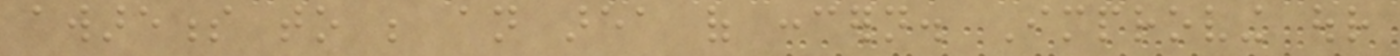awareness to be an area of concern. Improving our
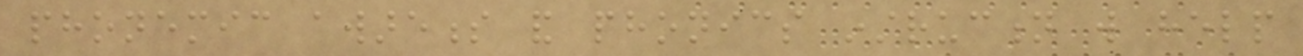phonemic awareness and phonics instruction will help
